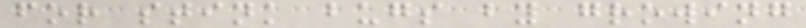for stink bugs by growing
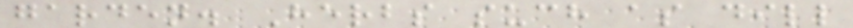garden. Herbs such as dill
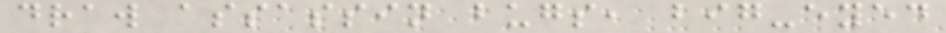draw assassin bugs, big-eyed
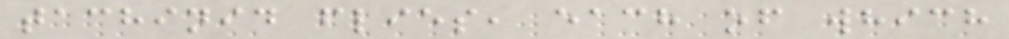tachinid flies, each of which
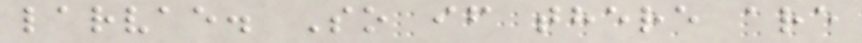larvae. So if there are
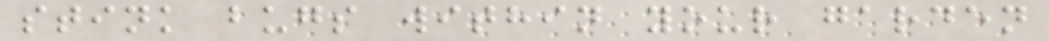stink bugs within your garden
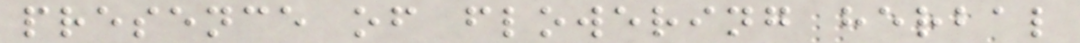presence of flowering herbal
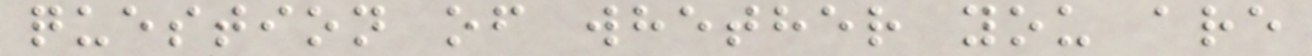question of whether you are
